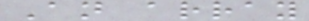An array
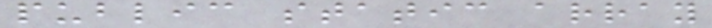public static array
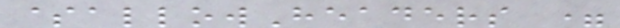$allowHeaders =
